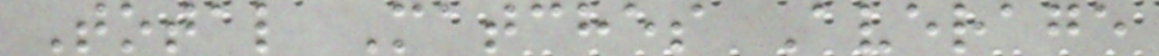Total Matches Average
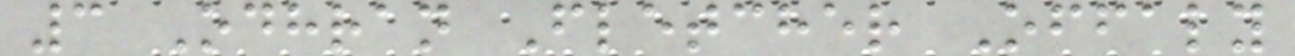3 Odhran Fletcher Offaly
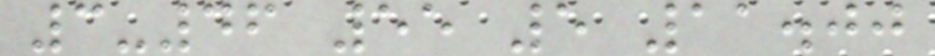3-46 55 5 11.00
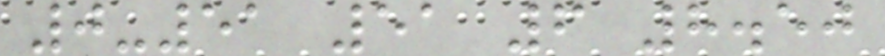0-51 51 6 8.50
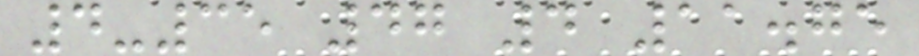4-35 47 4 11.75
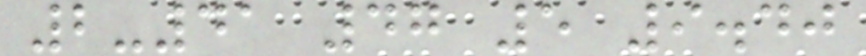2-41 47 5 9.40
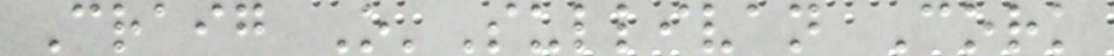Craig O'Sullivan Cork
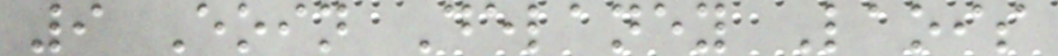9 Eoin Delaney Laois
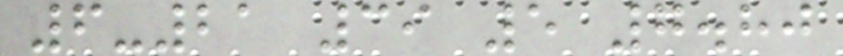6-21 39 5 7.80
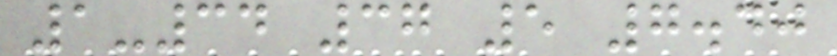1-34 37 5 7.40
